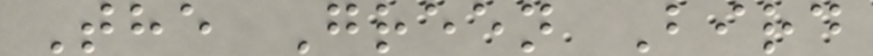The Green Bird
